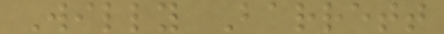Willy Barrett
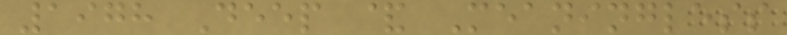1978 Deep & Meaningless
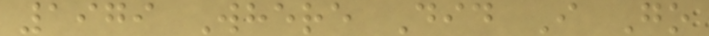1979 Where Did I Go
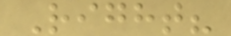Right?
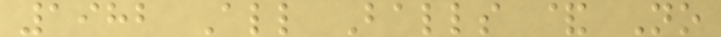1982 All Balls & No
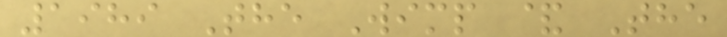1989 The Wimp & The
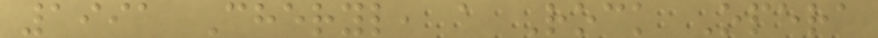1991 Cheryl, a Rock Opera
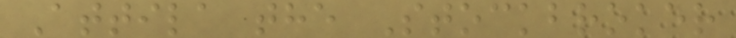Attila the Stockbroker
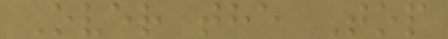Over the Top
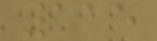115
